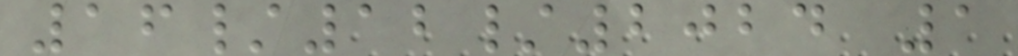16/12/2024 1
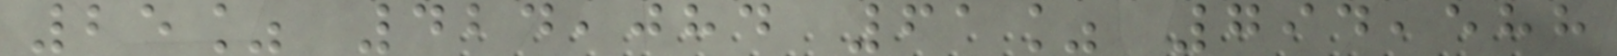25% 424,084 61% 794,588
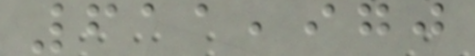611,970
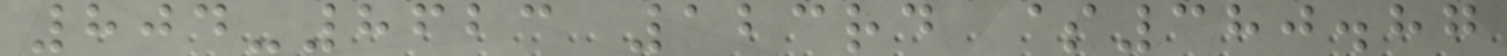804-8623 123rd $380.87
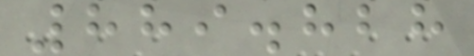889.828
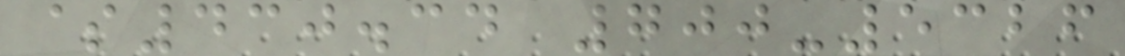$430.34 700-5326
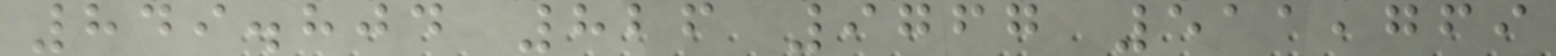849.804 826 9767 511,769
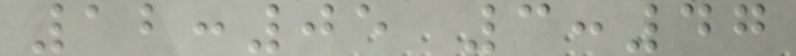12:05 3:47
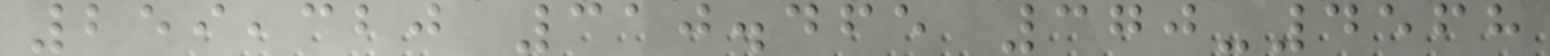259,320 310.465 370-4568
